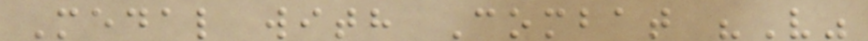Medal with Combat "V"
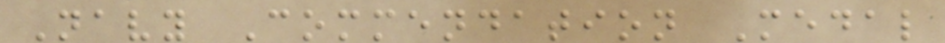Navy Commendation Medal
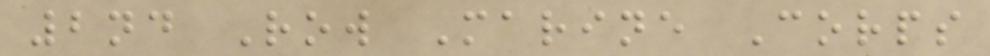2nd Row Marine Corps
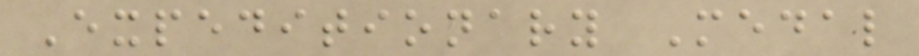Expeditionary Medal
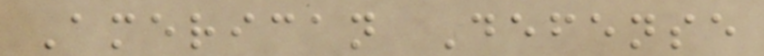American Defense
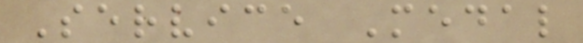Service Medal
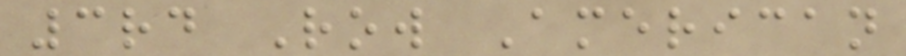3rd Row American
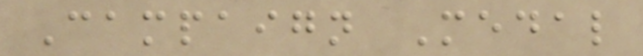Campaign Medal
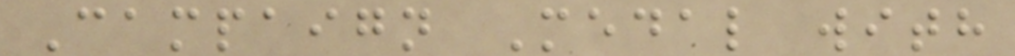Campaign Medal with
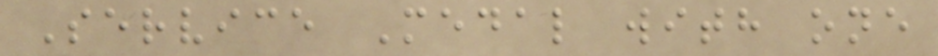Service Medal with one
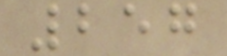257
